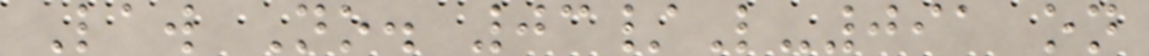Law No. 03/L-091 on
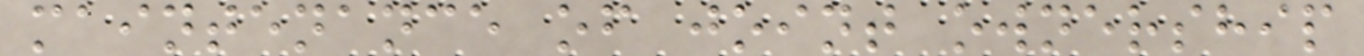maintenance of joint ownership
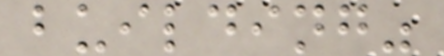building"
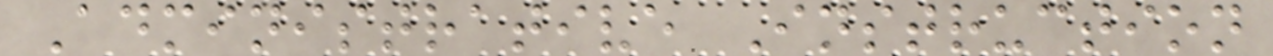Administrative Instruction
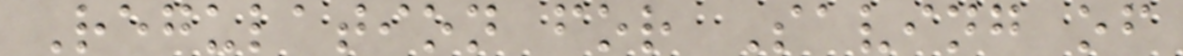Regulation for Saving of
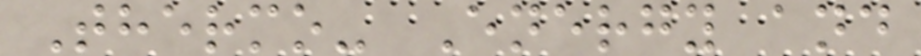Thermo- Energy and
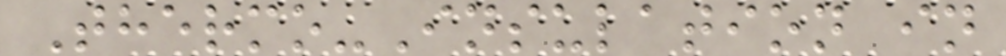Thermo-Insulation in
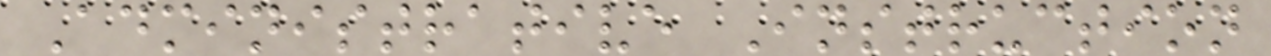Administrative Instruction
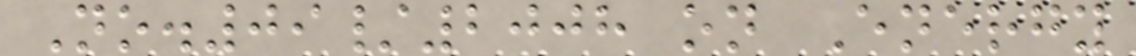No.09/2008 on Energy
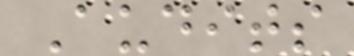Audits
